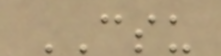CSU
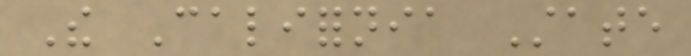The California State
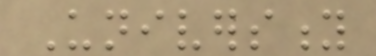University
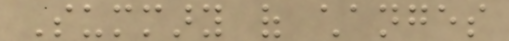Summary of changes
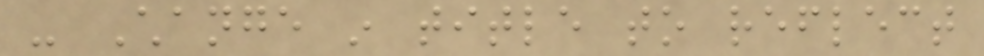- Change in title to reflect
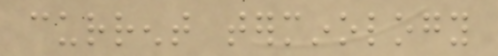current terminology
